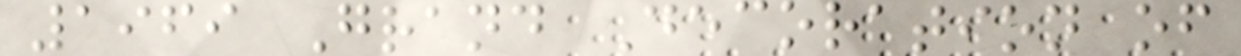1969 Grand Decoration of
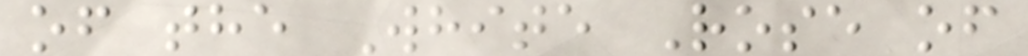of the White Rose of
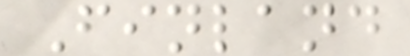Finland
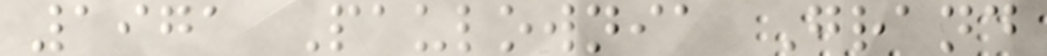1971 Paulownia Grand
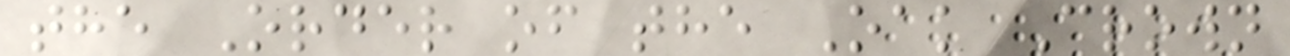the Order of the Oak Crown
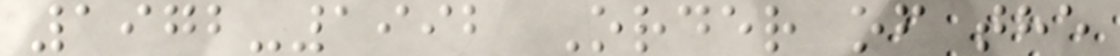1972-1992 Order of the
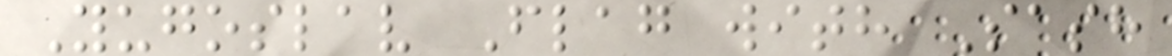Yugoslav Flag with Sash
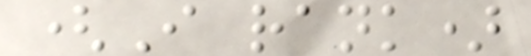(I rank)
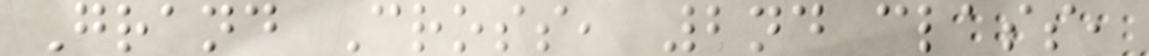Grand Cross, 2nd class,
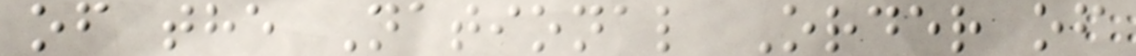of the National Order of
